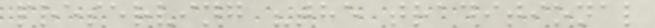preserving "the traditional
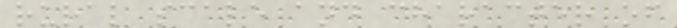rural scale and character of
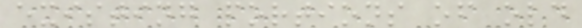existing portions of old
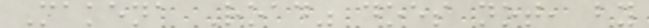Makena Road" does not, by
